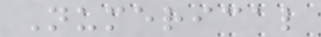Numerical
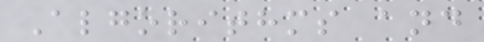Algorithms and
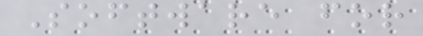Software for
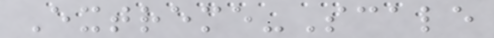Extreme-Scale
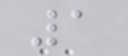1
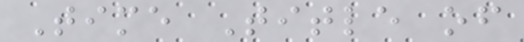Time Title of
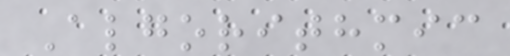Algorithmic
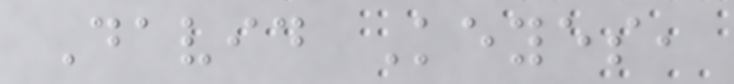David Keyes,
